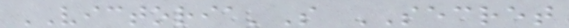VICTORIA'S SECRET
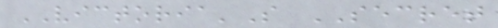VICTORIA'S SECRET
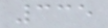335
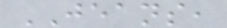JEANS,
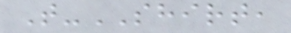T-SHIRT,
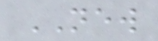NEW
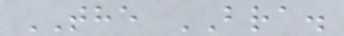THE BRA.
